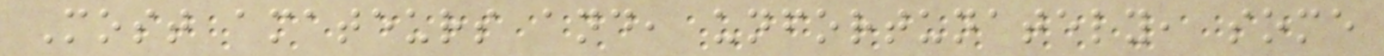Most amateurs and, unfortunately, some
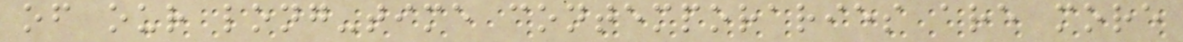of our long-time contemporaries are more
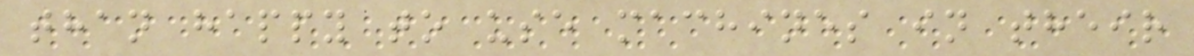than happy to use machines in their
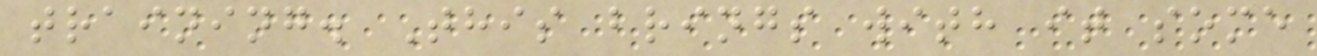training. This brings with it some
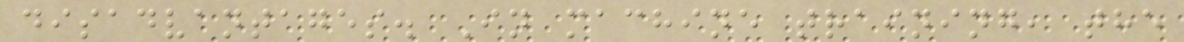disadvantages. In machine training, the
